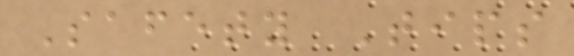Safety Tips
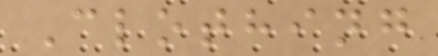Clothing
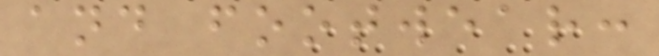and footwear:
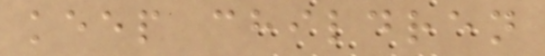keep children
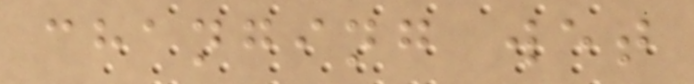changing wet
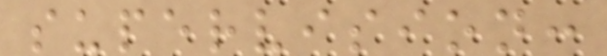supervision:
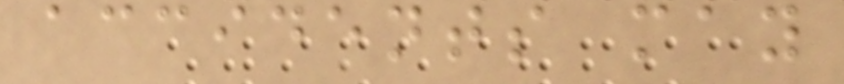accidents may
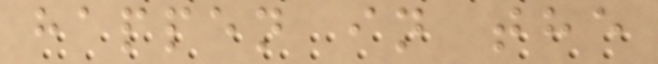happen in the
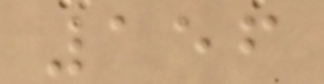156
